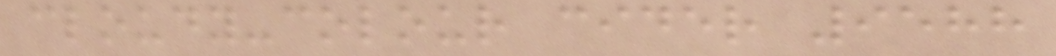cloudy-colour cider 9588
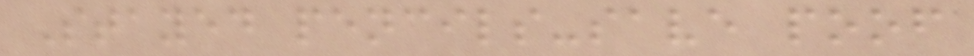Stayed pencils-save poof
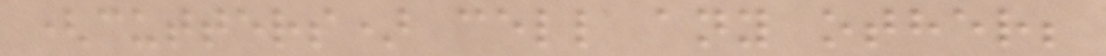(cutters) cell any other;
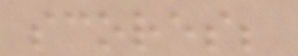scores;
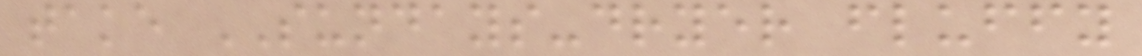take SUNDAYS-dryer fluffy
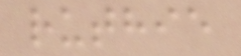ruthie
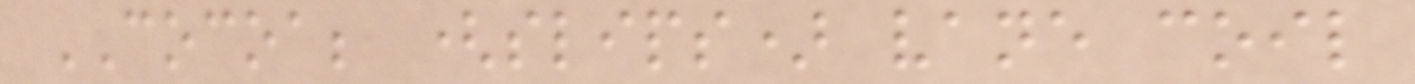COCOA; (slips) vane coil
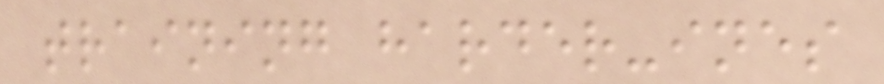training harder-ines
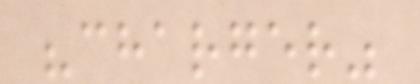"charger"
